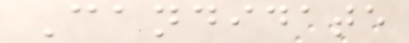Candidate
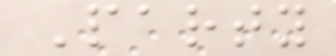Party
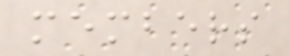members
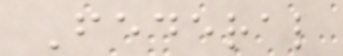Federal
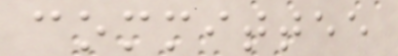committee
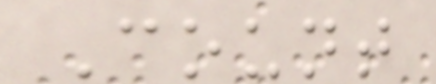Count
